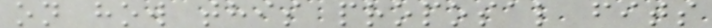on how this proposal fits
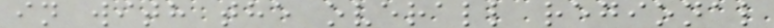in with the overall regional
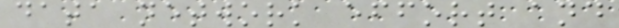data network effort and
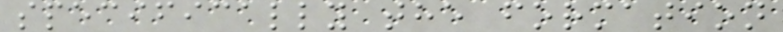specifically the formation
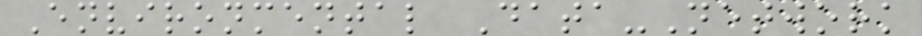Environmental Data-Network
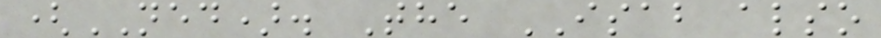(NED). The ISAB also
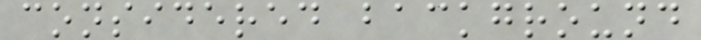considered background
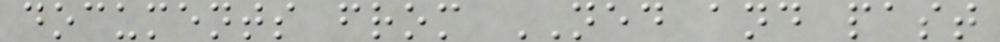documents from NED and past
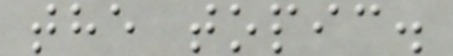the topic.
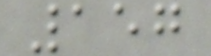157
